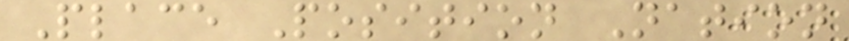Place Position Nation
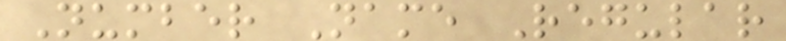Number Name Regular
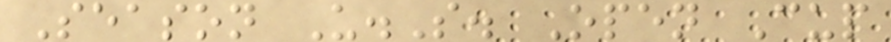Season U.S. Open Cup
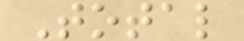Total
